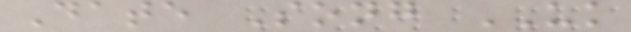Date Song UK
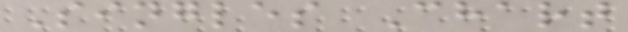Singles Chart
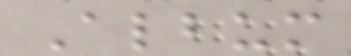Album
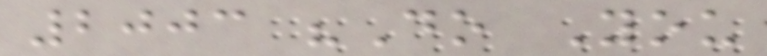2003 "Do You
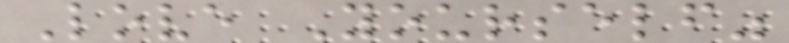Love Yourself"
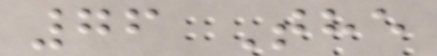76 The
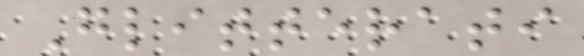Glitterati
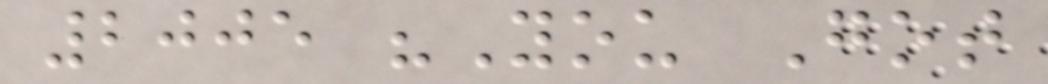2005 "You Got
